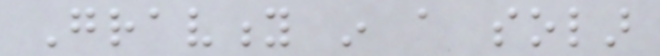Gravity in a solar
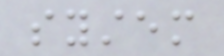system
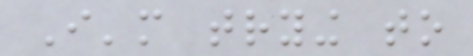I'm trying to
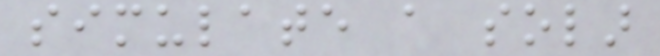simulate a solar
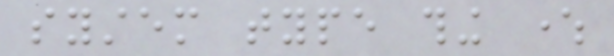system type thing where
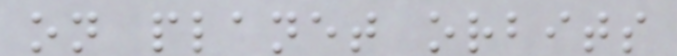on planet orbits
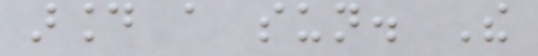around a sun. The
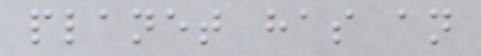planet has an
